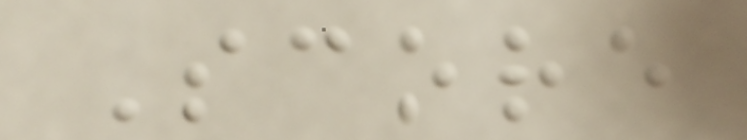Score
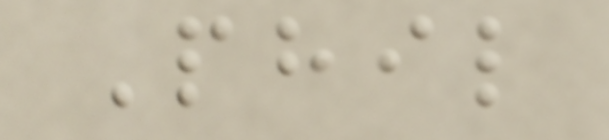Phil
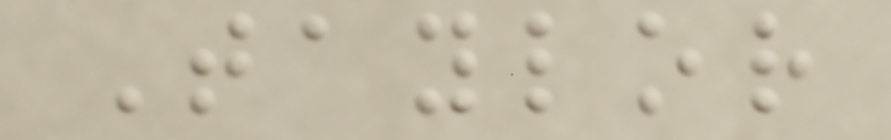Taylor
